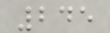245
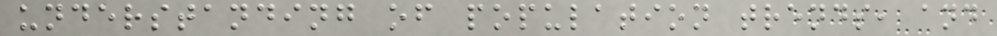understanding of population trends, and
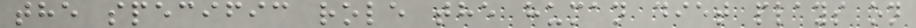the specific role the human diet plays on
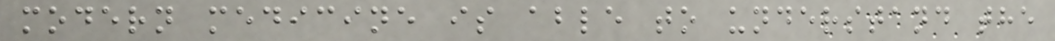modern medicine is able to understand the
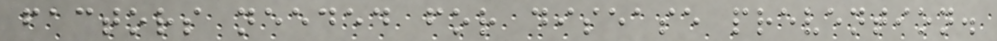factors needed for disease prevention.
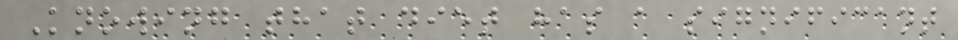Knowing that diet has a significant
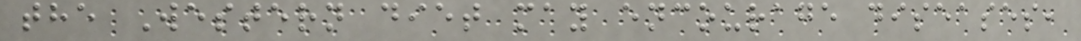the Western diet may encourage diseases,
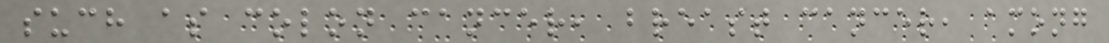such as colon cancer, breast cancer, among
